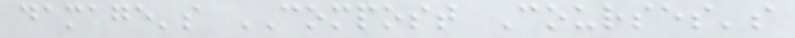damage's COMPOST Courses's
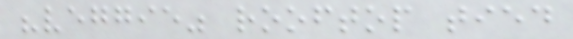"veggie" rooftop tied
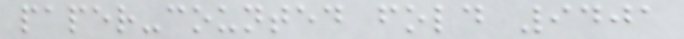paper-counted fold 9401
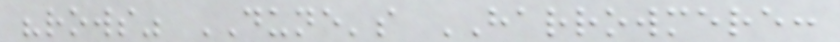"rows" DUNE's HARROWMERE:
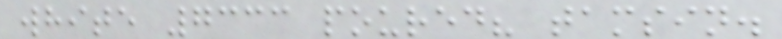white 7333 poured? tamsin.
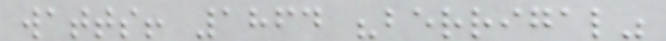watts! 1864 "berrigal"
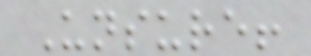Unsure!
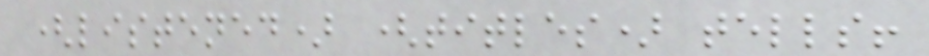(listened) (titles) tells!
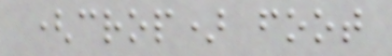(crop) foot
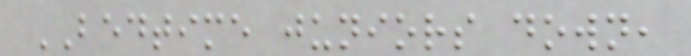BEDTIME juniors down,
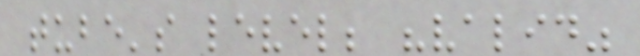tube's level; "valid"
